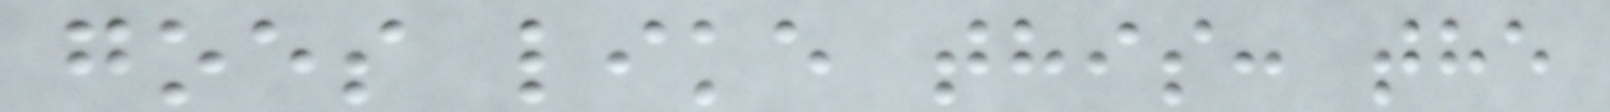goes like this: the
